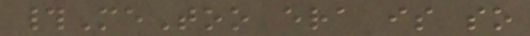#MeToo era is so
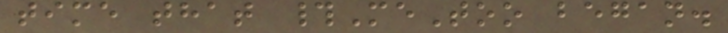time that #MeToo began.
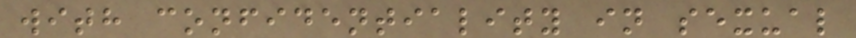with confidentiality in sexual
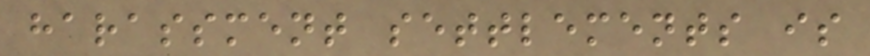harassment settlements is
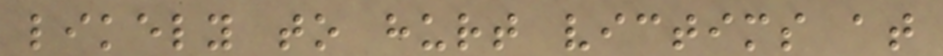likely to hurt victims at
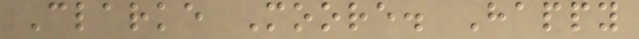Clarke Moore. Happy
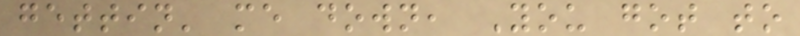gettin' me down, You got to
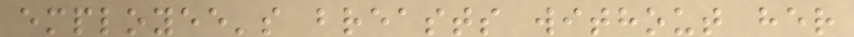employee's breasts without her
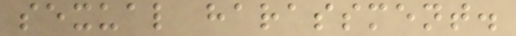sexual harassment.
